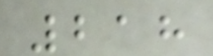218
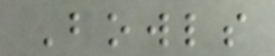Bowls
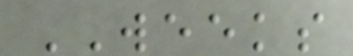WEEKS
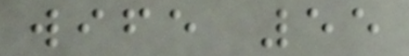wife 55
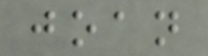joan
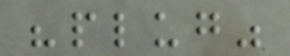"plug"
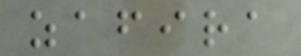zafira
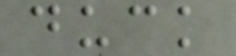duck
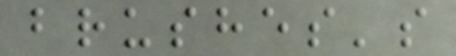brushes's
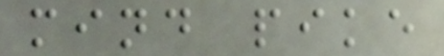mind pike
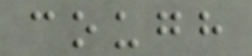cough
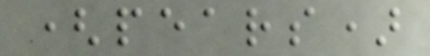(pears)
